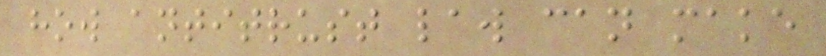how antitrust law can make
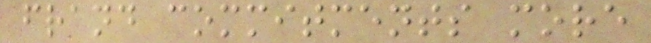frand commitments more
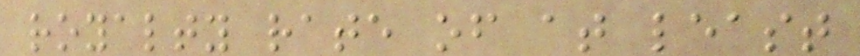royalty rate of at least
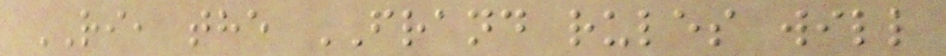RI, the FRAND rules will
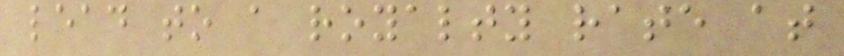lead to a royalty rate at
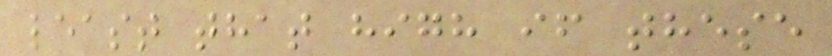least that high if these
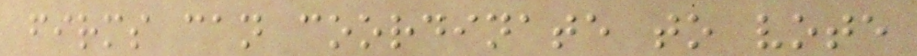firms can coordinate to vote
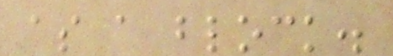as a block.
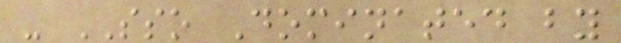- SSO Dominated by
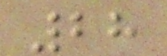28
